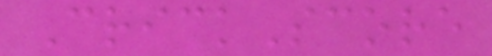CrickScore
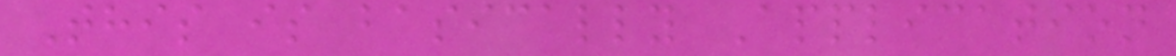This is basically Application
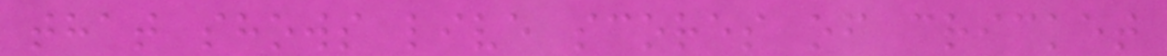that shows live scores of cricket
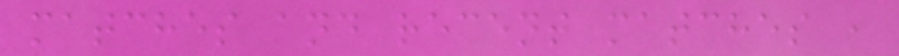matches and recent matches ,
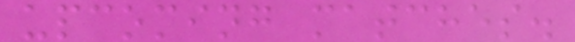upcoming matches.
